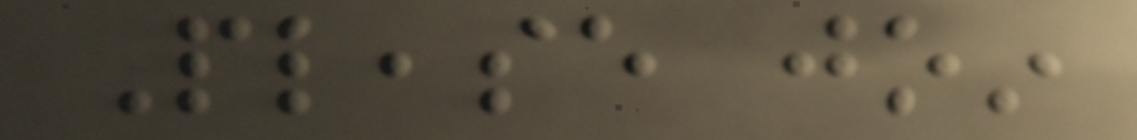Please join
